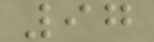97
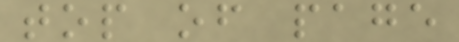top of page
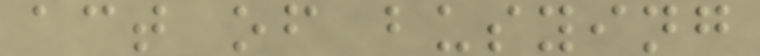act of busying
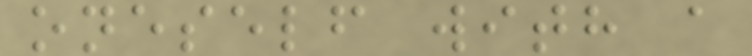oneself with a
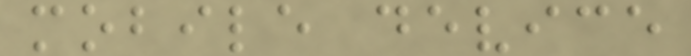mobile device
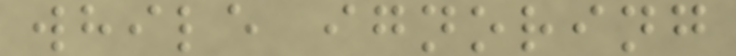while ignoring
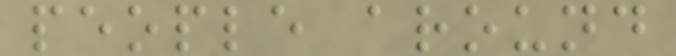people around
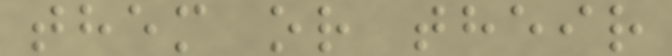them or their
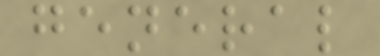general
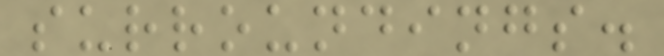surroundings.
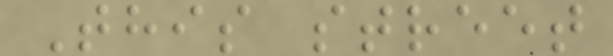This street
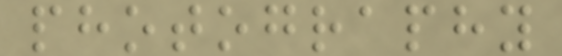photography
